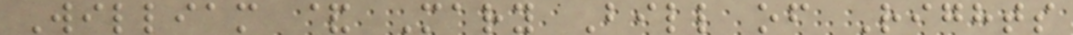William & Mary Bill of Rights
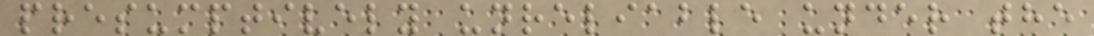presumptively unreliable under the
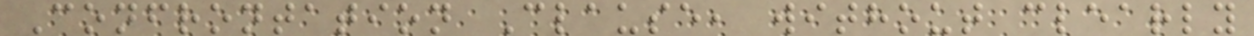Confrontation Clause, without clearly
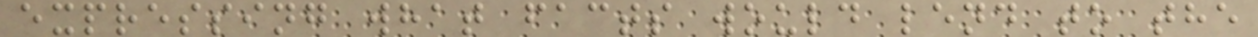expressing what facts would lend to the
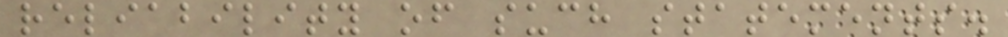reliability of such statements.
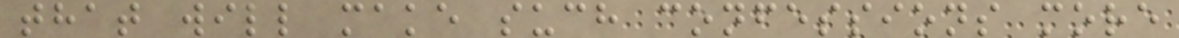that will make such confessions more
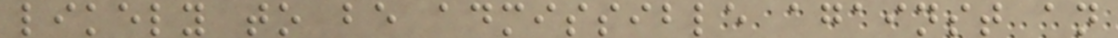likely to be admissible against an
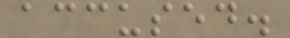accused.
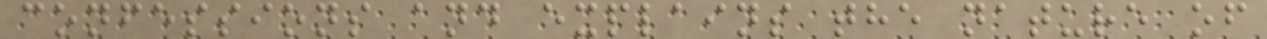confessions and explains the nature of
